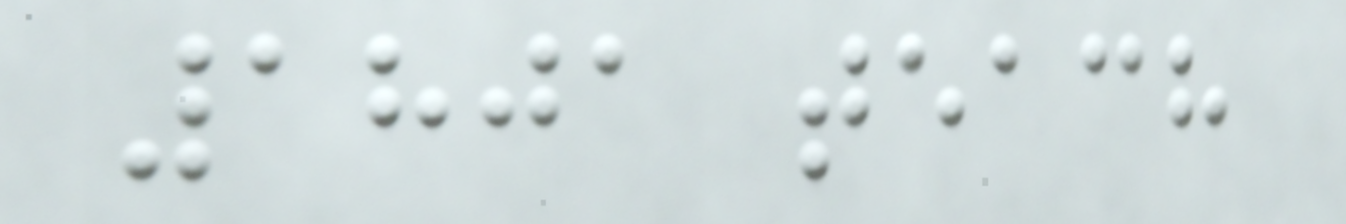1801 teach
